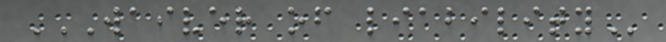WAIVER OF LIABILITY
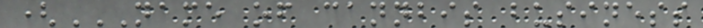(NAME OF CANNBIS BUSINESS
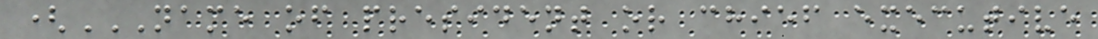(NAME OF PRESIDENT OR CHIEF EXECUTIVE
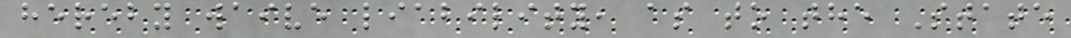hereby waive liability, as to the State
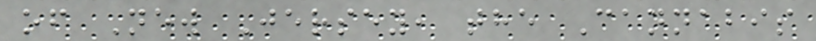of New Jersey, the Cannabis
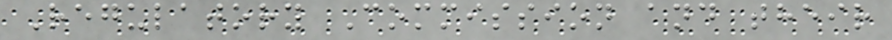Regulatory Commission and their
